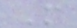M
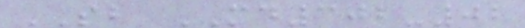SB MD302-02
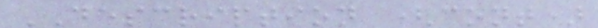DESCRIPTION (cont)
